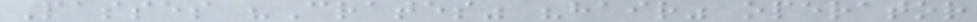Passes "Crates" "hair" operator
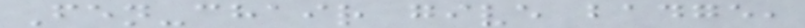Fen-chair give badge,
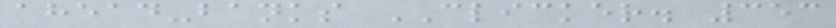ahead-banks CLICKER. 353
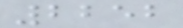2252
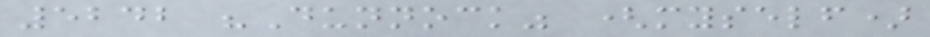5242 "Dunnock" (myself)
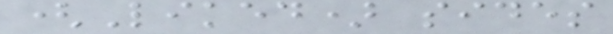(Liked) sides
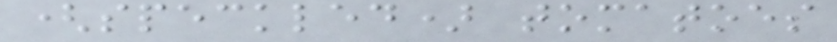(speckled) tomatoes
